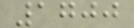1700
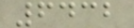6432
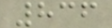836
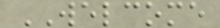WELCOME
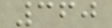360
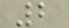2
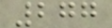277
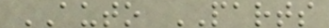AUTO PARTS
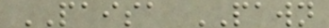PAISA PAWN
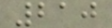210
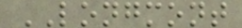LONGMONT
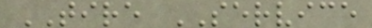TIRE SERVICE
